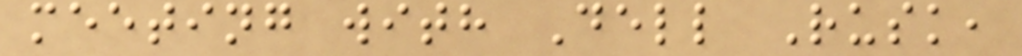meeting with Dell Rusk,
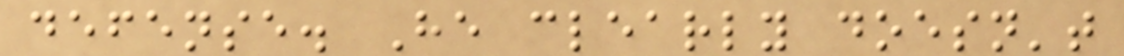defense. He clearly doesn't
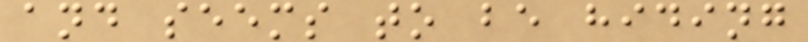and seems to be hiding
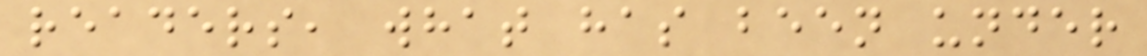readers, what has been under
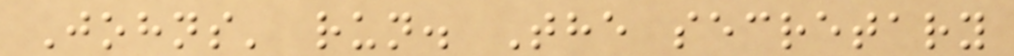Johns' run. The secretary
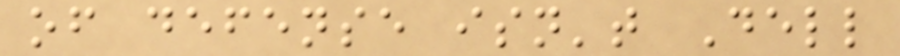of defense isn't Dell
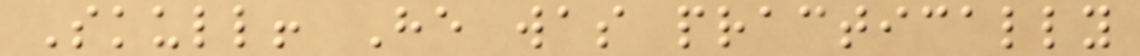Skull! He was practically
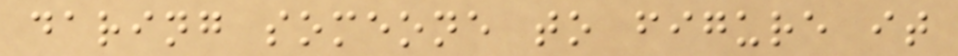daring someone to figure it
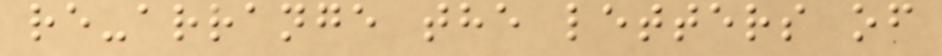re-arrange the letters of
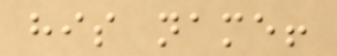his name!
